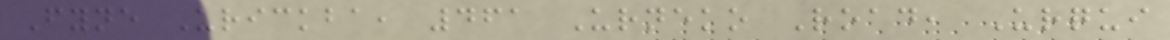Fyne Urickba, 461 Urneko Road, Urqui
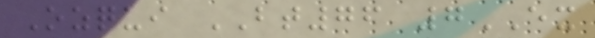Ozqui BT76 7EX
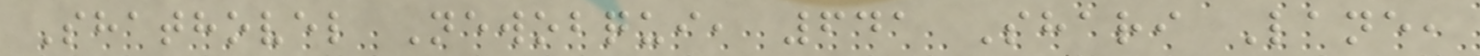Shathovel Newobqui, 641 Shari Lane,
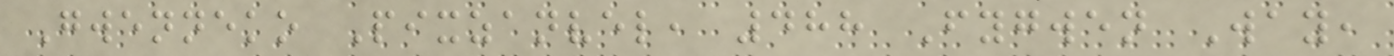Gwenneko Pixzanvel, 488 Fygwen Way,
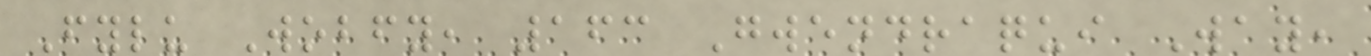Fylu Wobfy, 163 Gwendraqui Way,
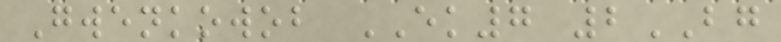Gwenkowob EK7 2BG
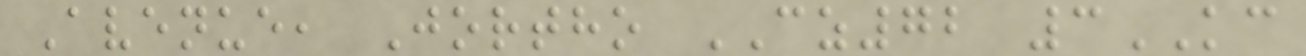Avenue, Jortho CZ72 3KC
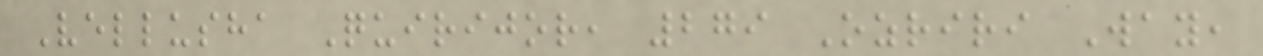Vellusha Quirijor, 279 Ozriri Way,
